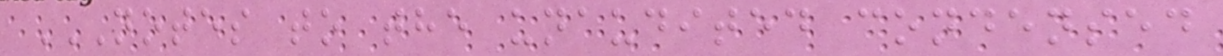NOTES TO THE UNAUDITED CONDENSED
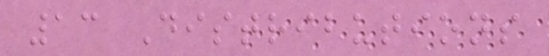13 Distributions
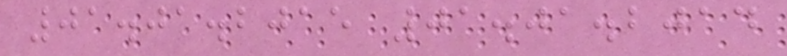01.01.2015 01.01.2014
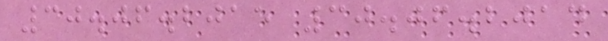30.06.2015 30.06.2014
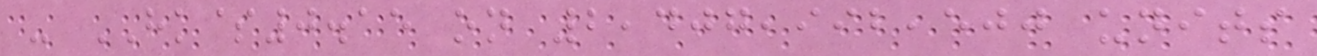- HK$0.15 on 2,407,992,500 units
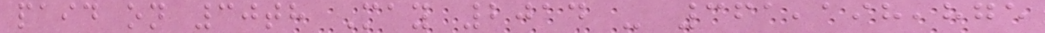paid on 30th May 2014 - 361,198,875
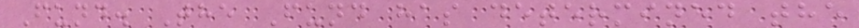Fund. The Fund has determined the
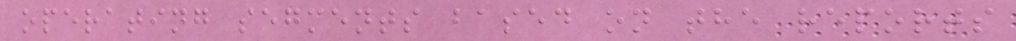operating segments based on the reports
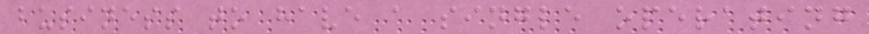business to have a single operating
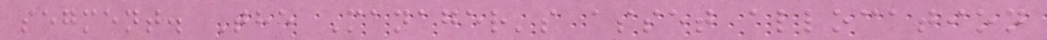segment. The Manager's asset allocation
